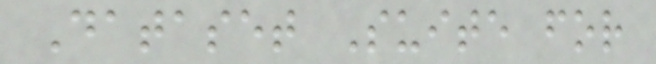Dataset Suite for
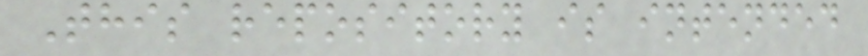This repository is intended
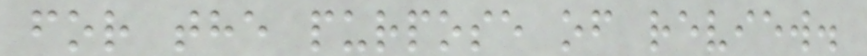for the purpose of review.
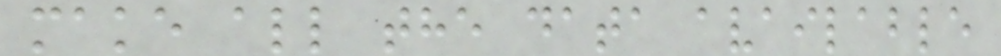make all the data available
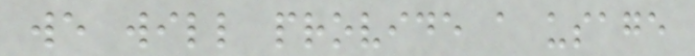we will provide a usage
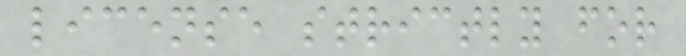license strictly for
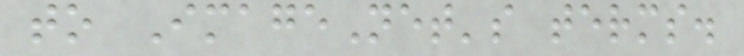to ImageNet's terms.
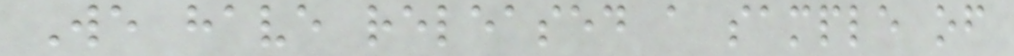We have released a sample of
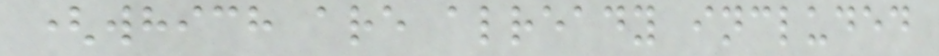(which are already included
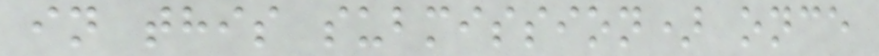in this submission) once
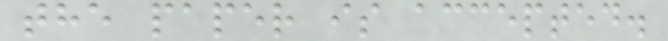the paper is accepted.
